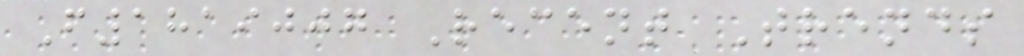F1819007 Recent Trends
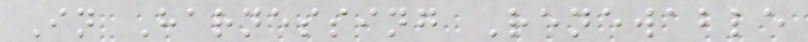In Harnessing Renewable
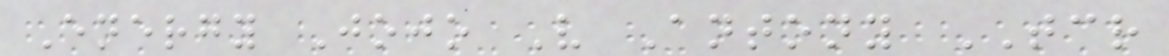Energy Jojo V Antony TCR
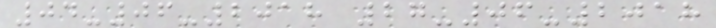04-06-2018 27-06-2018
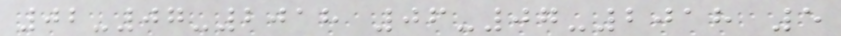02-07-2018 06-07-2018 5
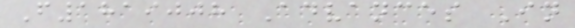F1819008 Advances In
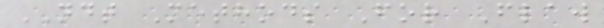NDT Methods For Flaw
